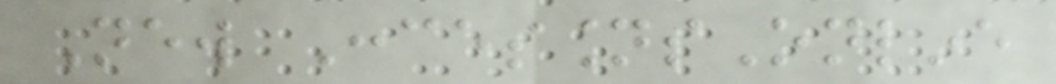New ConcessionsOnline
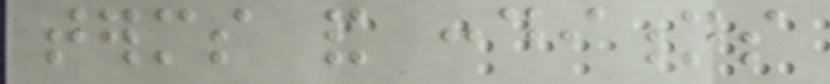terms and conditions
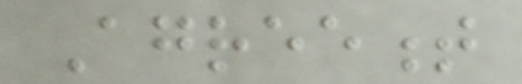Agreement
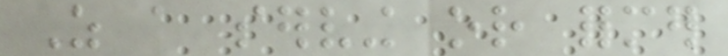As a serving or former
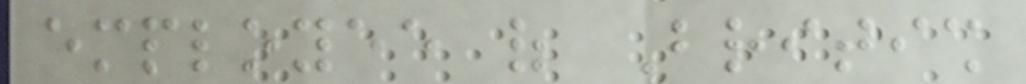employee of British
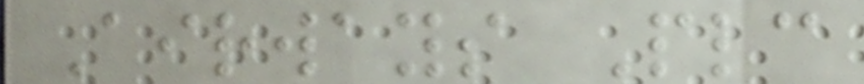Airways Plc
